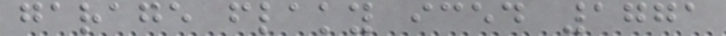garage flaky iced 1771
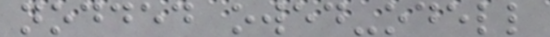nodded owed-odell
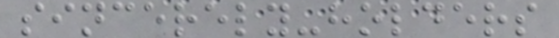sincerely-holders
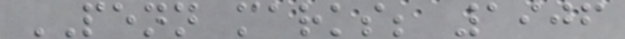PENN marks; 1906
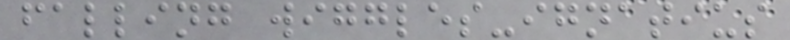falling wiggles-ignatius
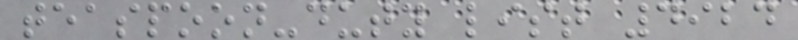teaspoon-duty list 4924
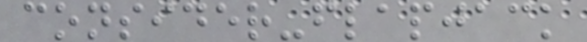consider-flapjack
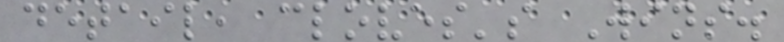detail, cloves's Wins.
